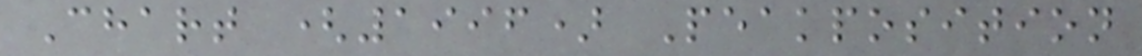Chart (1996) Peakposition
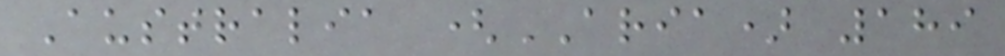Australia (ARIA) 189
